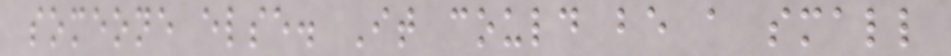someone else. It could be a small
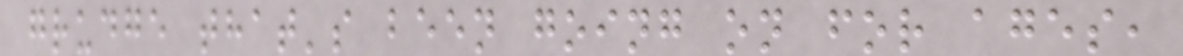grudge that's been going on for ages,
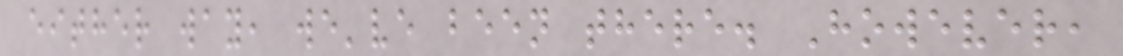either way, we've been there. However,
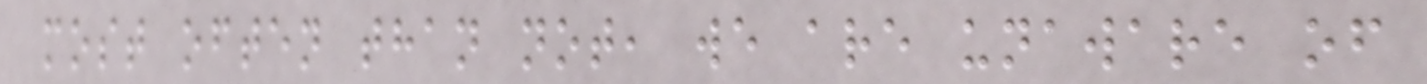most often than not, we are unaware of
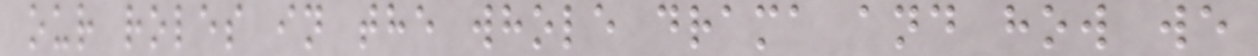our roles in the whole drama and how we
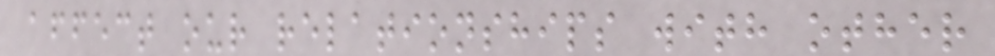affect our relationships with other
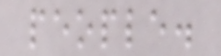people.
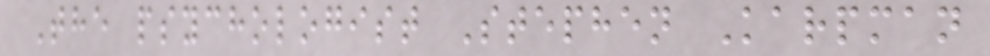The psychologist Stephen Karpman
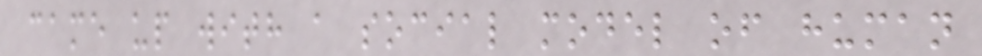came up with a social model of human
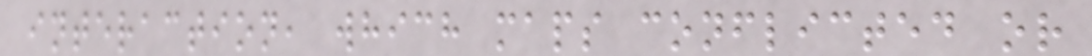interaction, which maps conflicted or
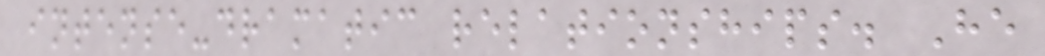intense-dramatic relationships. He
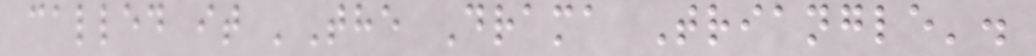called it 'The Drama Triangle'.
